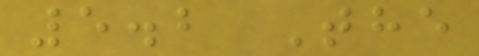5.2 The
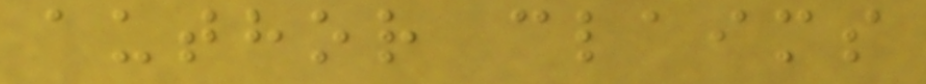author claims
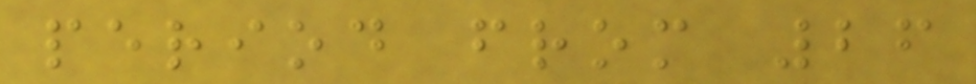period from 26
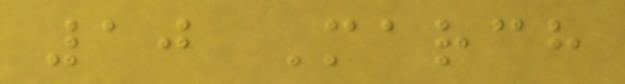10 March
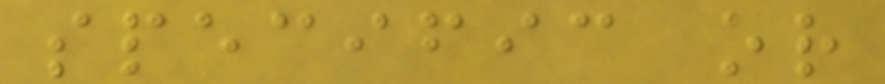specific or
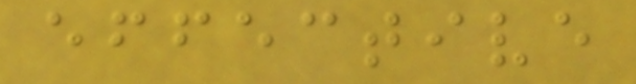effective
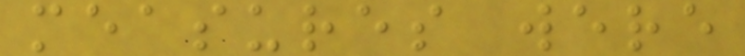measures were
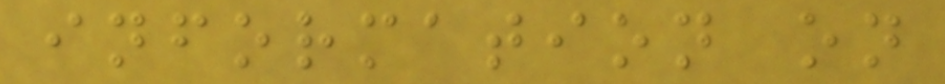information on
